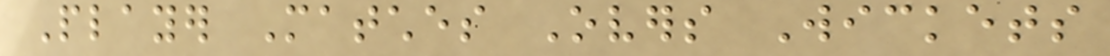Player Matches Overs Wickets
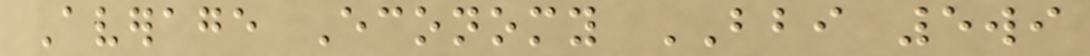Average Economy BBI 5wi
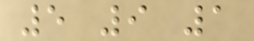5 9 1
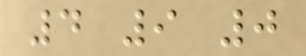4 9 0
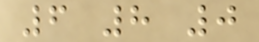6 8 0
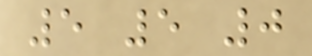5 5 0
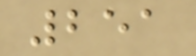251
